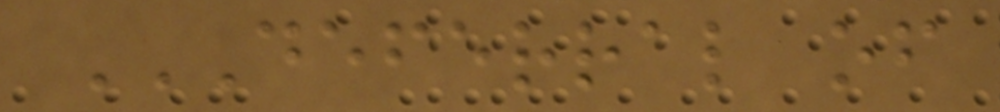DEFERRAL OF
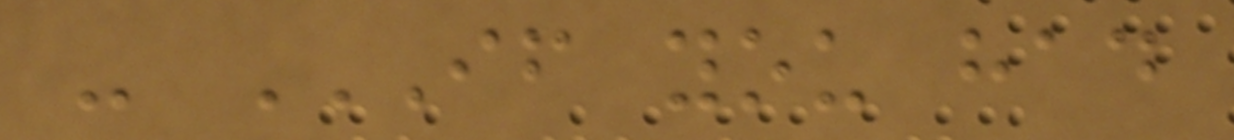- IF YOU HAD
